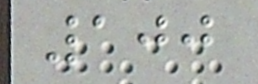100
